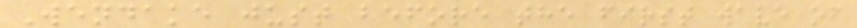Wendake just before the first wave of
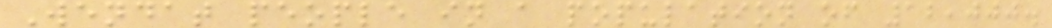Wendat people in a population of 12,000.
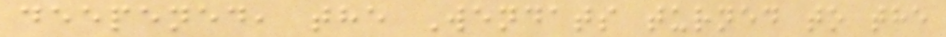deepened, the Wendats turned to the
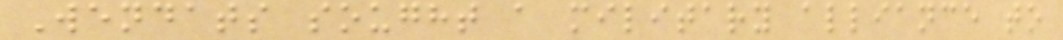Wendats sought a military alliance to
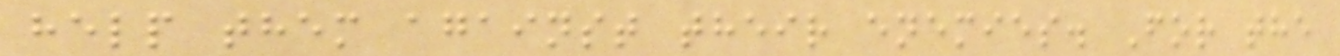help them against their enemies. For the
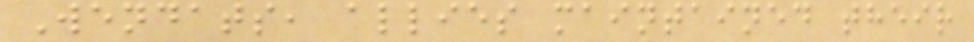Wendats, allies maintained their
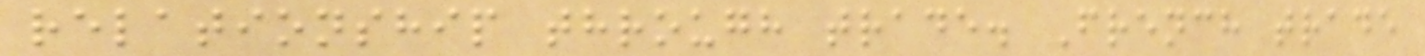relationship through trade. French trade
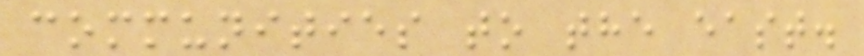communities to the east.
